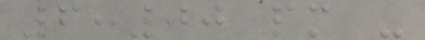6:00 pm -
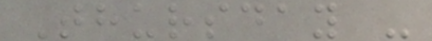Thursday -
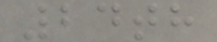24th
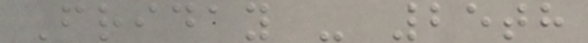Friday - 25th
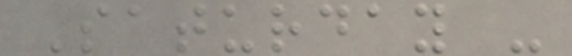Saturday -
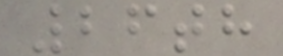26th
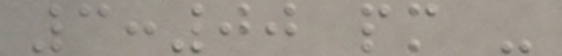3:00 pm -
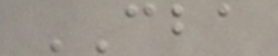CBA
